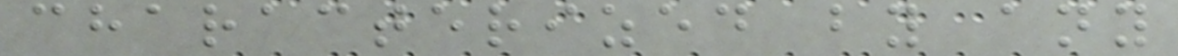characterized by any
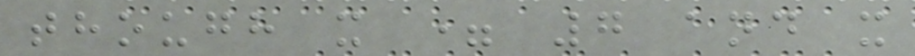though x = 7 and x
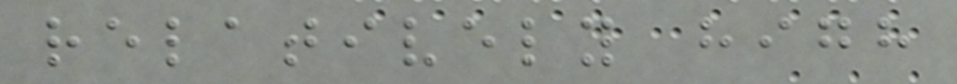relatively high
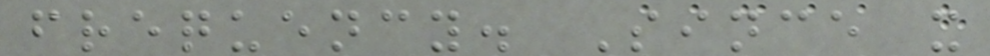frequency. Since x
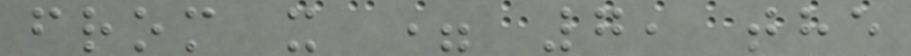from x = 7, the
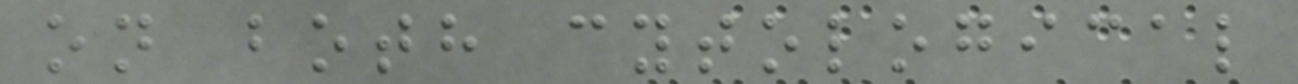on both cytological
